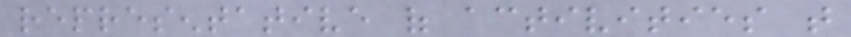representative of activities that
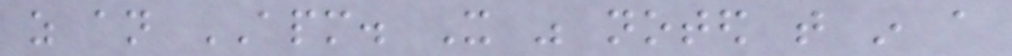as an APM. It was noted that in a
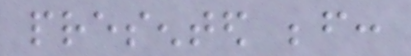presented before:
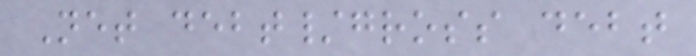Net debt/gross debt
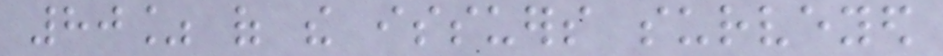80% of the issuers surveyed
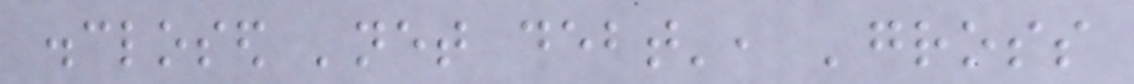disclosed 'net debt', 'gross
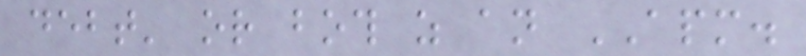debt' or both as an APM.
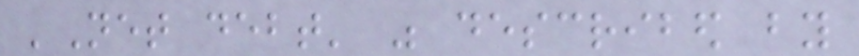'Net debt' was described by
